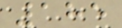185
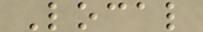Local
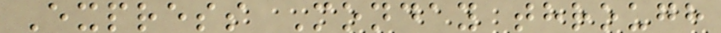Express Monday through
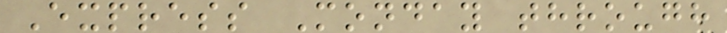Express Monday through
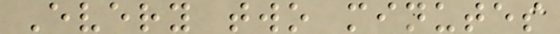Every two minutes
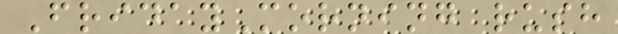FridayMorning rush
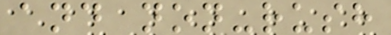and non-rush
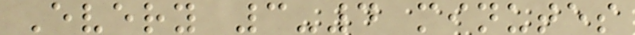Every 3-4 minutes
